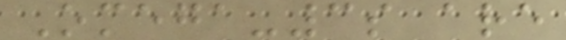Omega-3s are
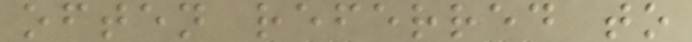often referred to
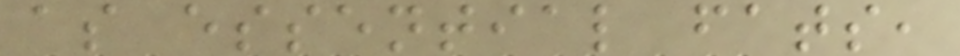as essential fats,
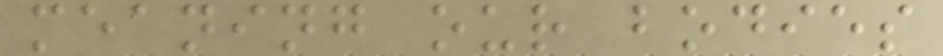meaning our bodies
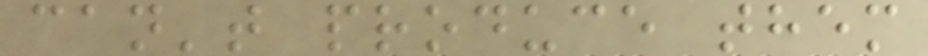can't produce them
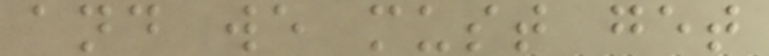and we must get
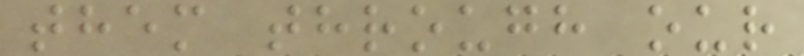them through our
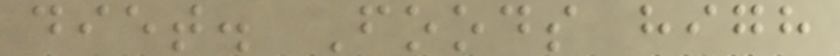diet. Foods high
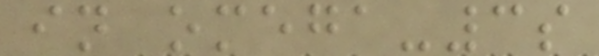in omega-3s
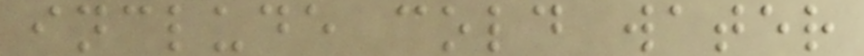include cold water
